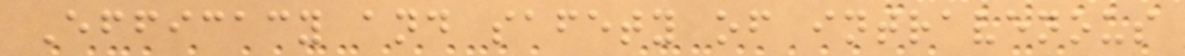Efficacy and safety of intravenous
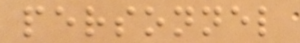personnel
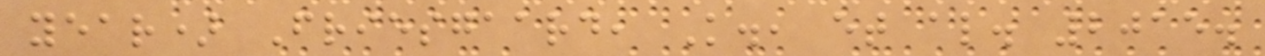year) Friesgaard, K., et al. 2015.
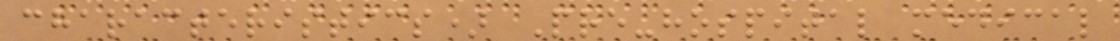characteristics) Pre-hospital medical
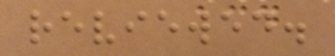reviewed.
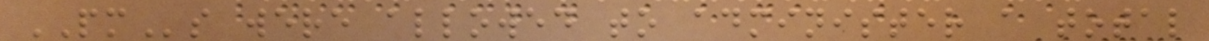PMs were allowed to administer a total
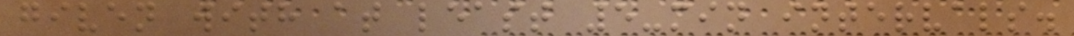given with at least 5-min intervals.
